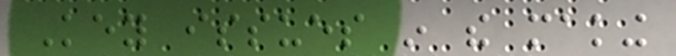Key issues in the making
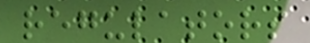regulators
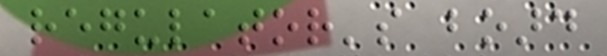regulator's board
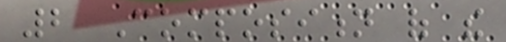2 Composition of the
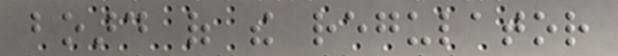board of the regulator
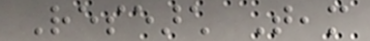Research Team
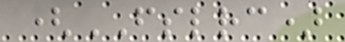(FSLRC)
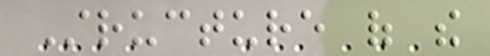Structure of the
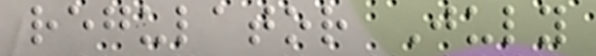regulator July
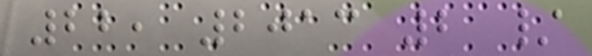22, 2013 2 /
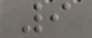9
